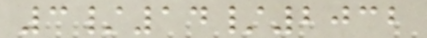3/14/2032
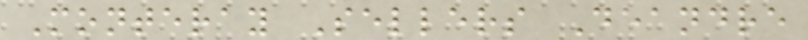Monteray Sellers Deandre
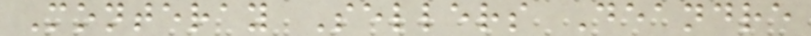Monteray Sellers Deandre
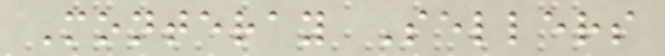Monteray Sellers
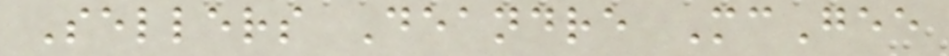Sellers Deandre McGee
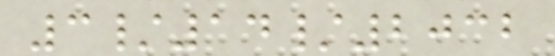3/14/2032
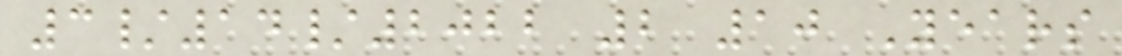3/14/2022 2 10 Years
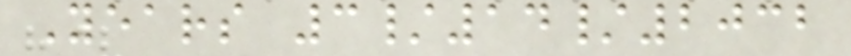Years 3/14/2032
